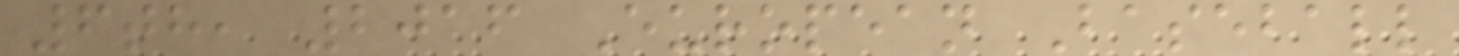6th, 2016 European Baseball
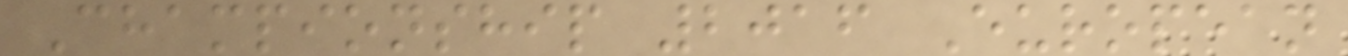Championship 2016 European
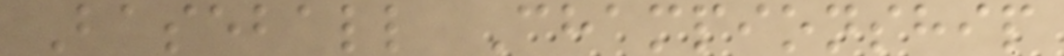Baseball Championship
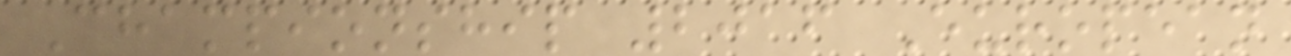Championship 2016 European
